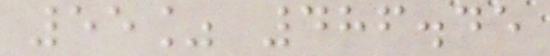55% 486.45
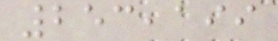253,199
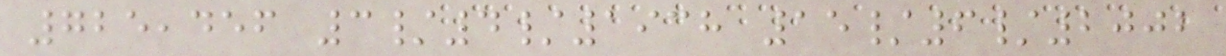725,456 3/4/1938 15/6/2002
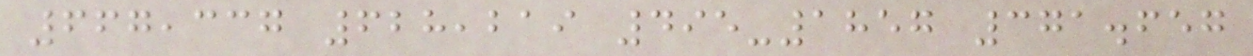667,337 628,219 495-1857 371.657
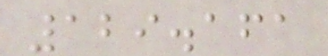129.161
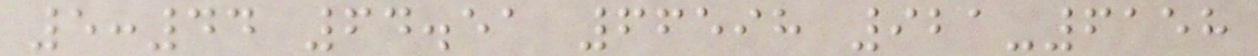5:44 64.51 66598 921-6158
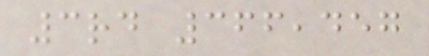3rd 366,457
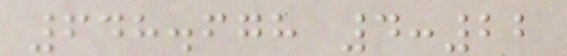648.678 4:22
